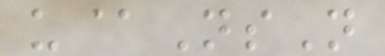u@NsN
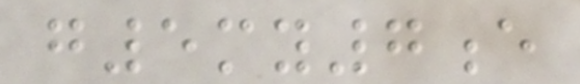g5my7e
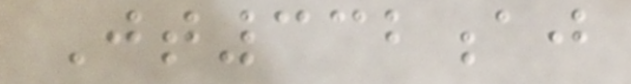Jt332aj
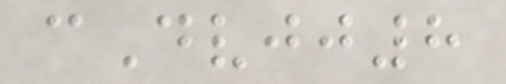cDvjj8
